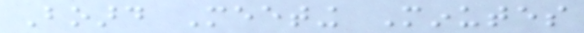Board Meeting Minutes
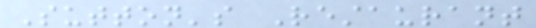Sutton's Restaurant
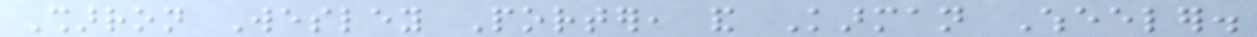Sharron Wesley Porter, and Karman Wheeler.
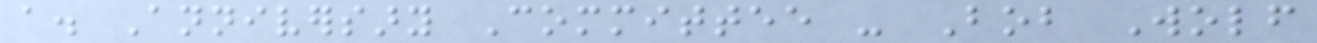a. Anniversary Committee - Bob Wolf
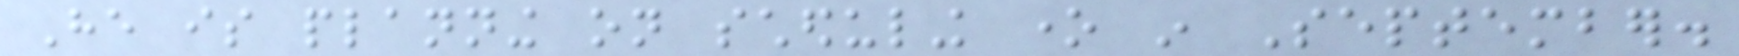He is planning on scheduling one in September.
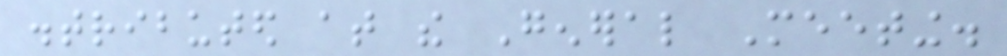distributed at the General Meeting.
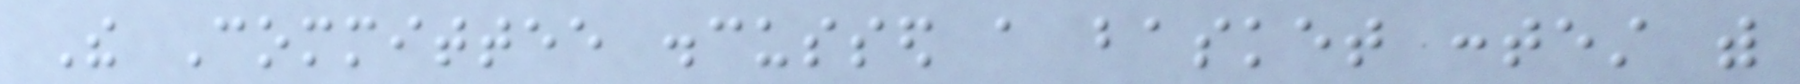The Committee discussed a basket contest with
